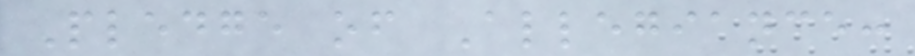Pledge of Allegiance:
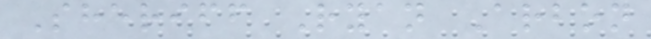Sheriff Ryan Arbon
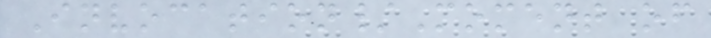Invocation/Moment of
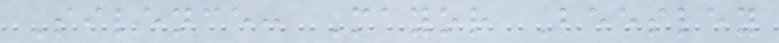Silence: Mayor Beesley
